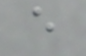e
